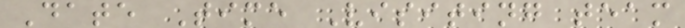Date Time Visiting team
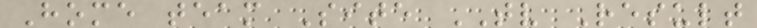Home team Site TV Result
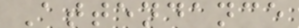Attendance
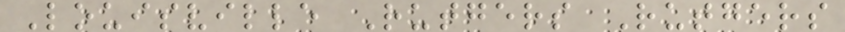Louisville Rutgers Rutgers
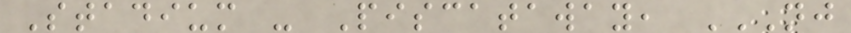Stadium - Piscataway, NJ
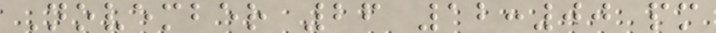November 26 12:00 pm
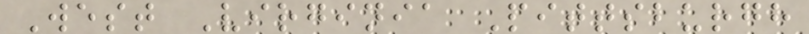West Virginia Pittsburgh
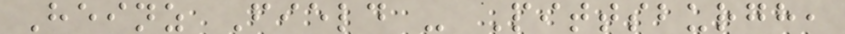Heinz Field - Pittsburgh,
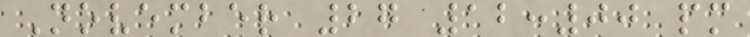November 27 12:00 pm
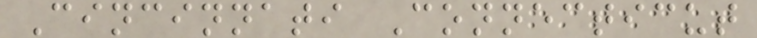Cincinnati Connecticut
